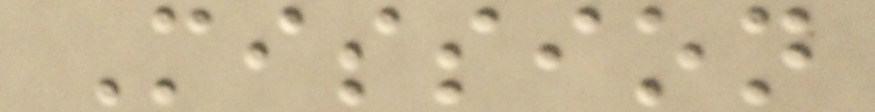Mission
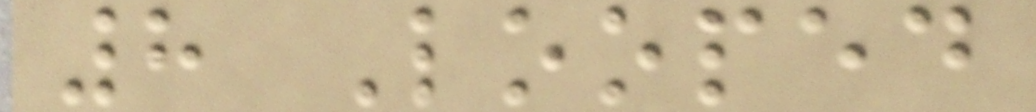8 Looped
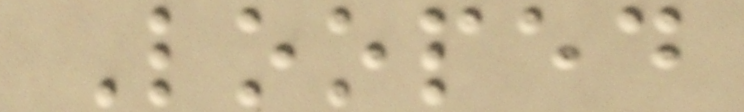Looped
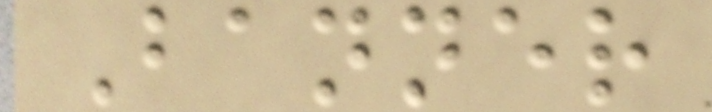Banner
